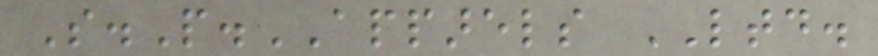S.P.APPARELS LTD.
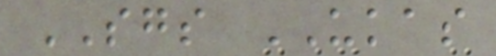SGS UKAS
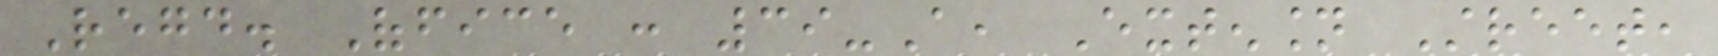Regd. Office : 39-A, Extension Street,
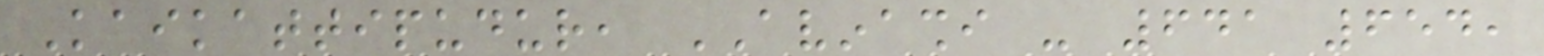Kaikattipudur, AVINASHI - 641 654,
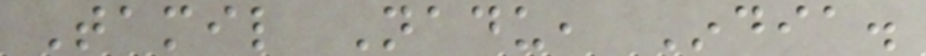Tamil Nadu, India.
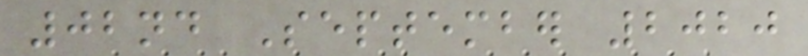02nd September 2020
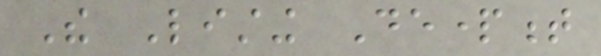The Listing Department
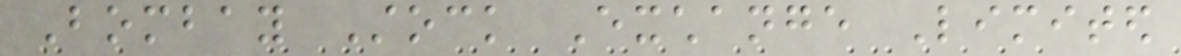Bombay Stock Exchange Limited
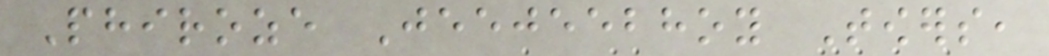Phiroze Jeejeebhoy Towers,
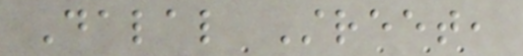Dalal Street,
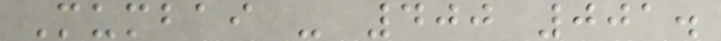Mumbai - 400 001.
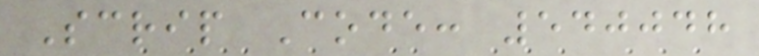Scrip Code: 540048
